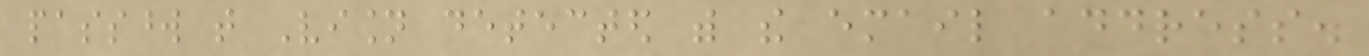password that Vision detected with the email address.
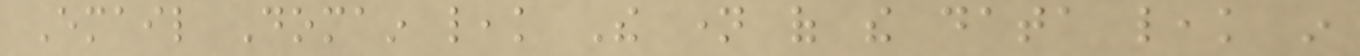Email Domain leak The name of the data leak in
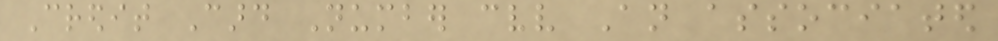Credit Card Number cvv An associated
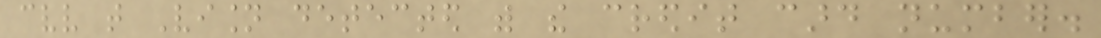cvv that Vision detected with the credit card number.
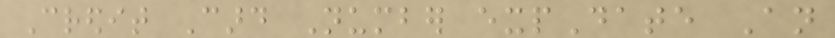Credit Card Number expDate An
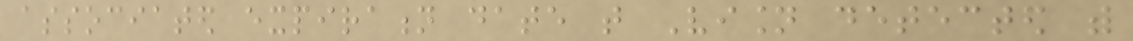associated expiration date that Vision detected with
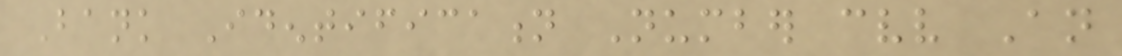Bank Identification Number cvv An
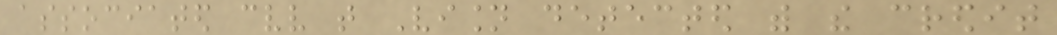associated cvv that Vision detected with the credit
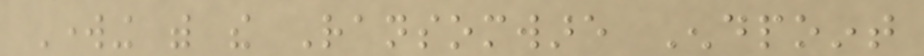Working with the Ransomware Endpoint
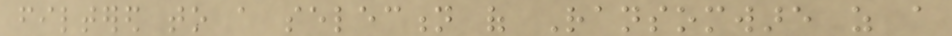filtered to a selection of Ransomware as a
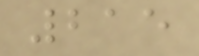215
